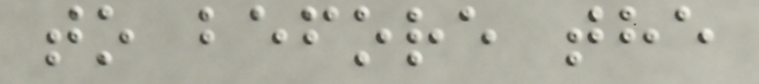to before the
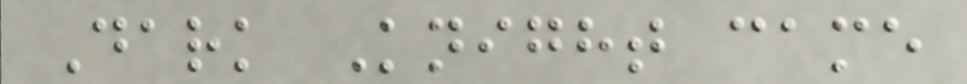Dark Knight came
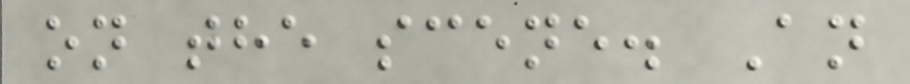on the scene. An
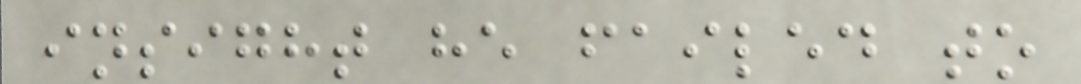insight he failed to
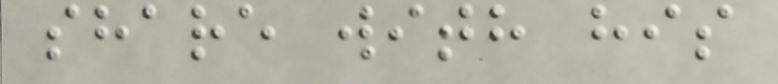share with his
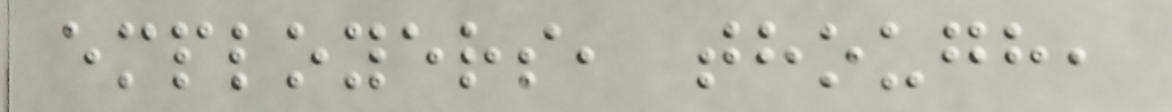employers, though,
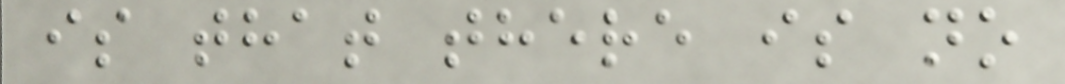is that there is no
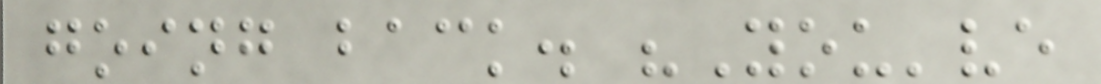going back. "You've
